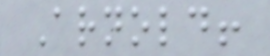Arnold!
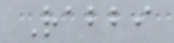Rabbi
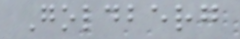Goldberg
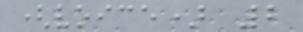(voice) 2
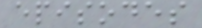episodes
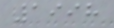1998
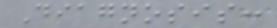Diagnosis:
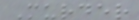Murder
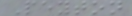Peyton
